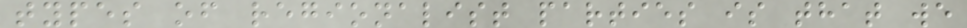types of regionalist parties is that we
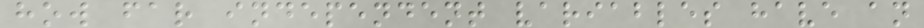how far independent variables have an
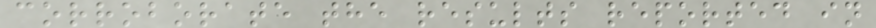corroborate the results reported in
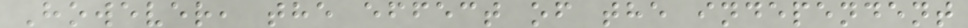However, the effect of the independent
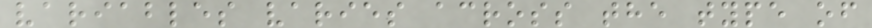variables varies across the type of
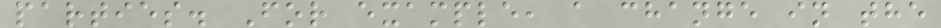parties. For example, a change in the
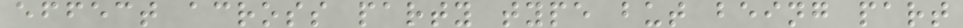effect across party type but being part
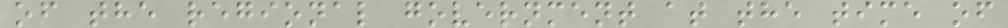of the regional government at the time of
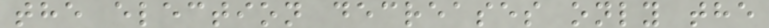the election decreases only the
